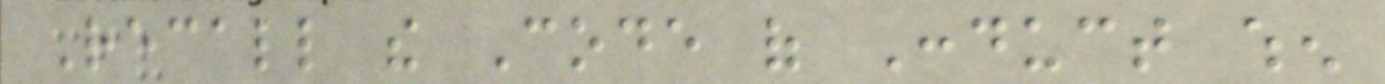Recall the Code of Conduct when
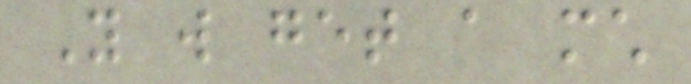You will get a much
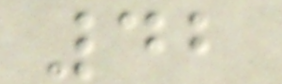42
